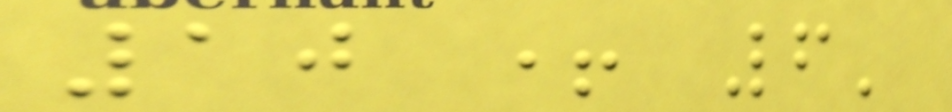10 + 6'
